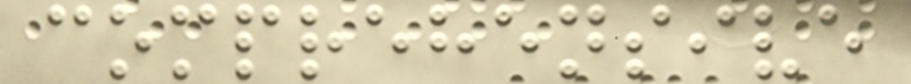comprehensive
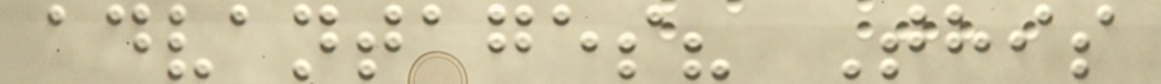advantages? This
